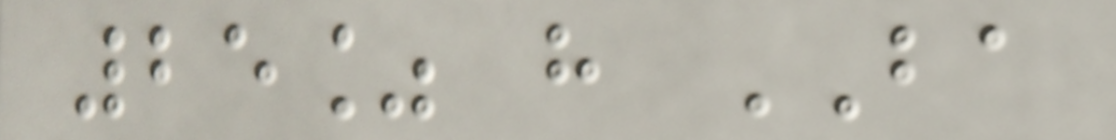25% have BA
